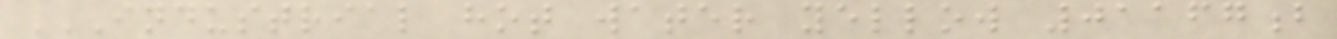INDUSTRIAL HOT WATER YELLOW 01167B
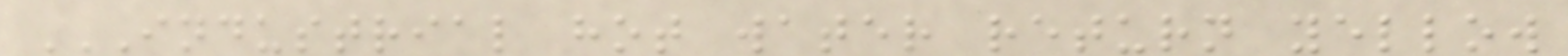INDUSTRIAL HOT WATER RETURN YELLOW
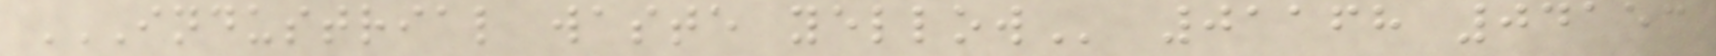INDUSTRIAL WASTE YELLOW 01168 04153
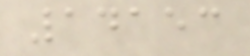14153
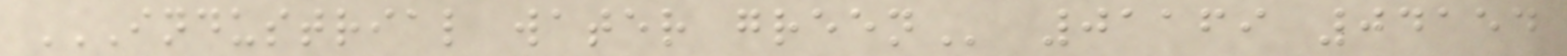INDUSTRIAL WATER GREEN 01169 04154
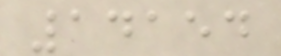14154
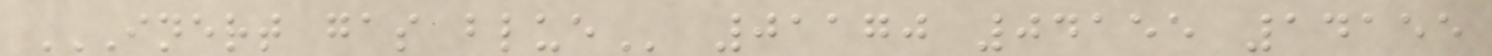INERT GAS BLUE 01170 04155 14155
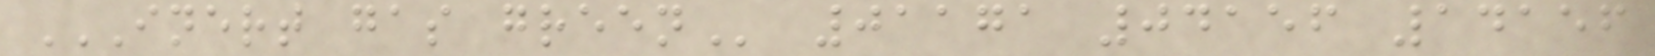INERT GAS GREEN 01171 04156 14156
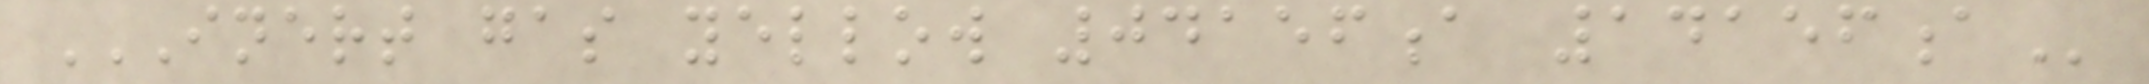INERT GAS YELLOW 04156A 14156A
